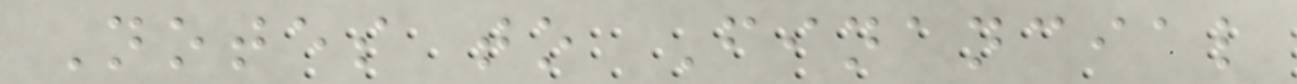Notes to Financial
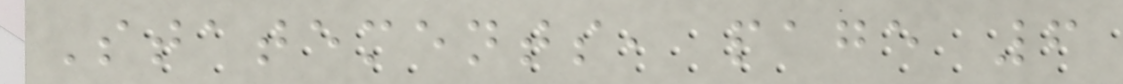Statements, page 6
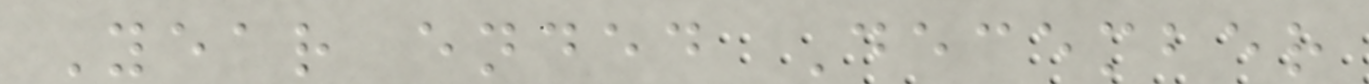Year ended December
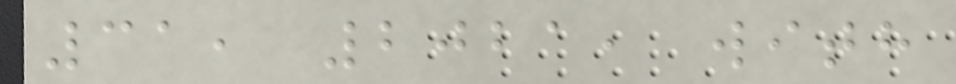31, 2021, with
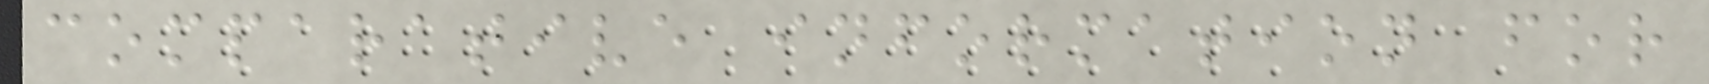comparative information for
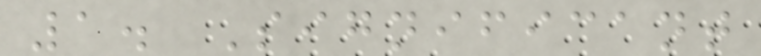1. Significant
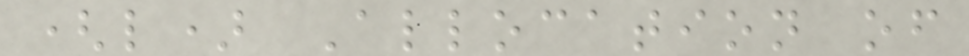(l) Allocation of
